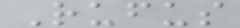Rufus
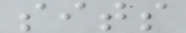sits
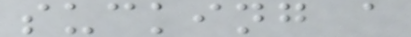sucking a
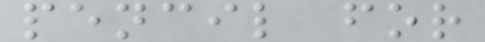pencil for
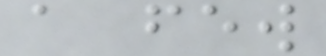a few
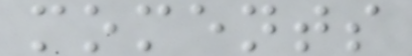moments
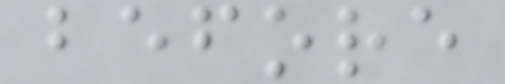before
